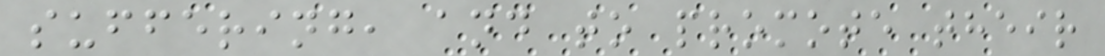suffering, and to promote their
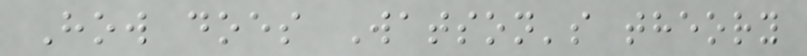How does Watson's theory
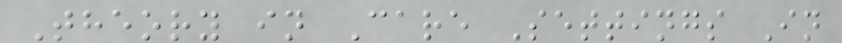Theory in Care Settings In
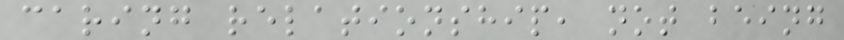caring relationship, not being
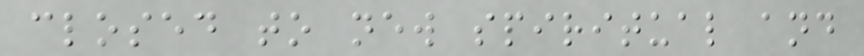closed to new spiritual and
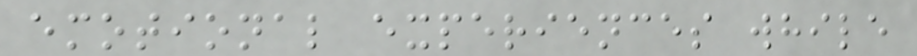emotional experiences while
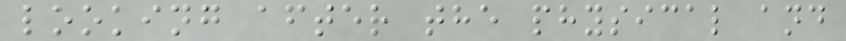looking after the physical and
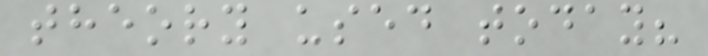theory used today?
